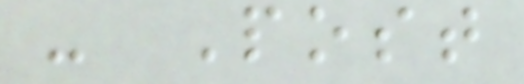- Post
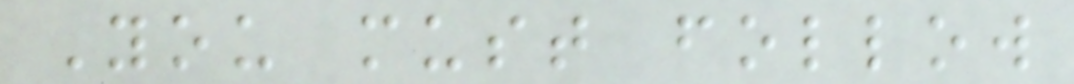You must follow
